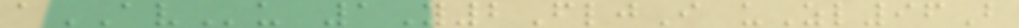aAVu 1Y2FljI uZl96B
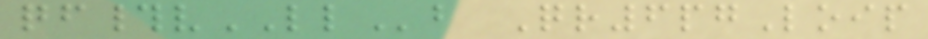qf#vLLb Qr6pgLoip
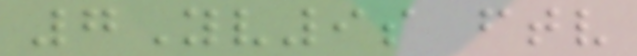7Yv9s ftv
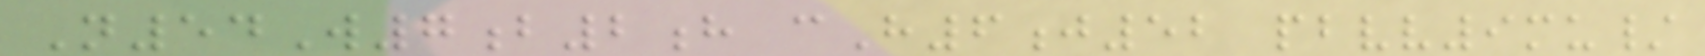N54W7b2h cH6j52 pbvv9mu/
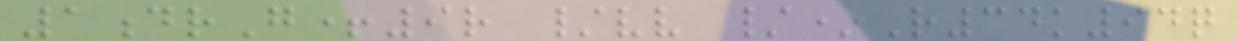1drG+9r /vv /*R34k94q
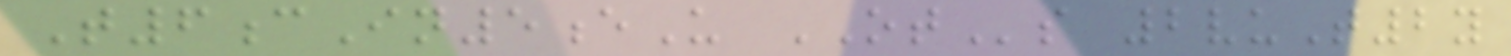T6cIn5eU OTs 2vuT2y
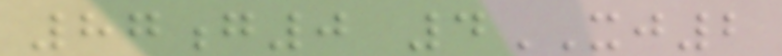87g0 4XJ2
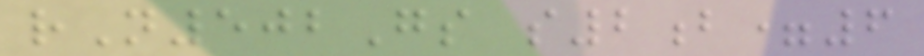rN502Gs s2b=6
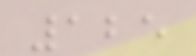125
